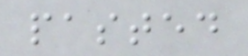pasted
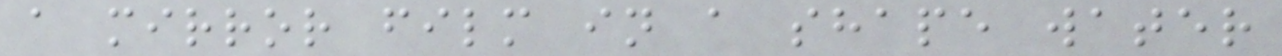a mirror film in a shape water
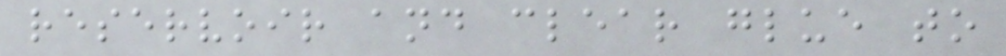reservoir and clear glue to
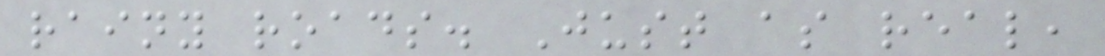rainy roads. Just as real,
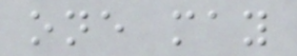one may
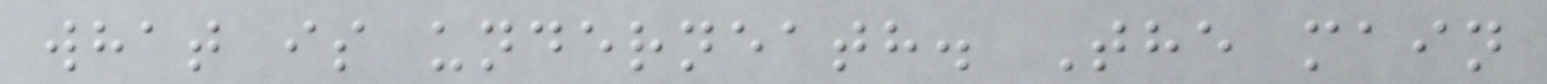what is underneath. The main
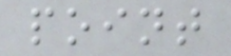point
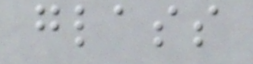glass
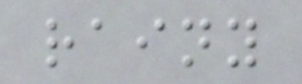rainy
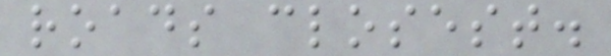roads closest.
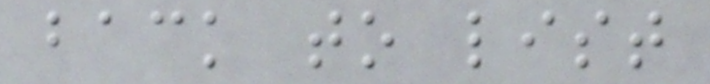back to list
